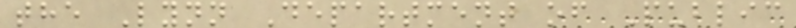the Lynn Department of Public
